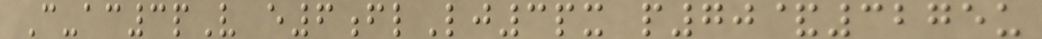C-ac3pV e6flLj3px p70&3275u
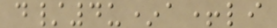d/4u*a+li
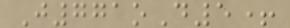J771oD5+
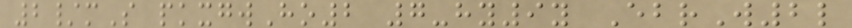2/mS pkxgwHo2 7-hy9y EbrW2l
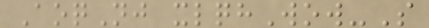AoqNj xlqhWow-S
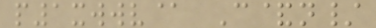p1xwwv@ C&n/
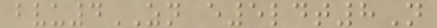bvu4ZN e5ldt8N
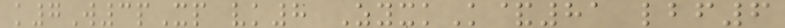k7W3pXp vk8 ZyxkK&81 lbf6
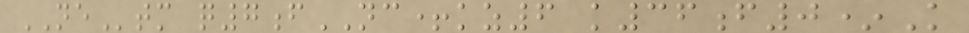NEtm q7fNC+kz6 k36f0*K
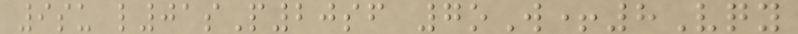9su l01sP20sf 7oW+8Vqy
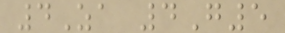4Za 4G5
